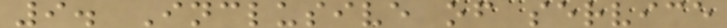9. Inclusive of service
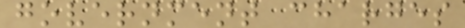government charges
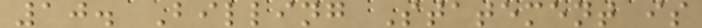10. Billing Statement is
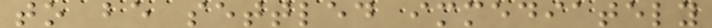to be settled immediately
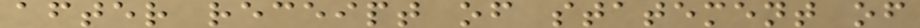after receipt of statement of
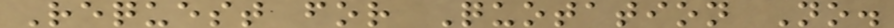Request for Quotation No.
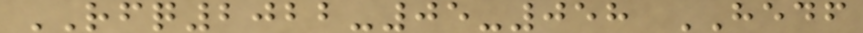RFQ2022-05-058 HEDF
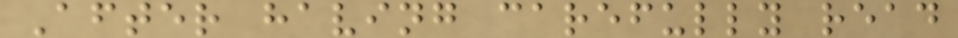After having carefully read
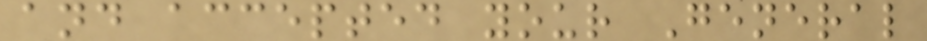and accepted your General
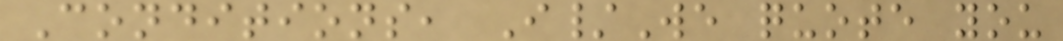Conditions, I/We quote you
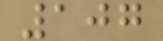107
